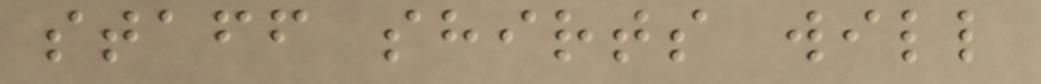staff shirts will
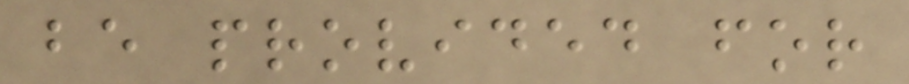be provided for
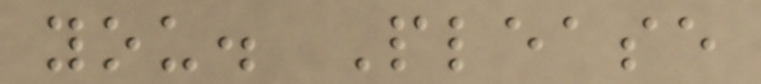you. Please
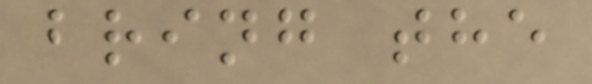bring the
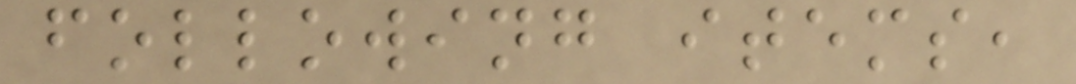following items,
